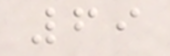69
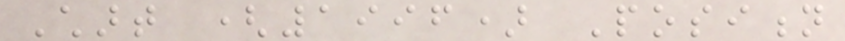Chart (1996) Position
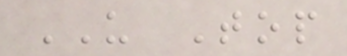US Top
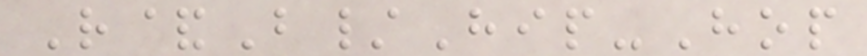R&B/Hip-Hop
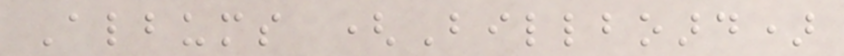Albums (Billboard)
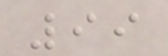99
